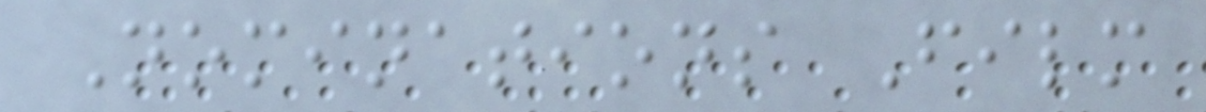Nominations Film
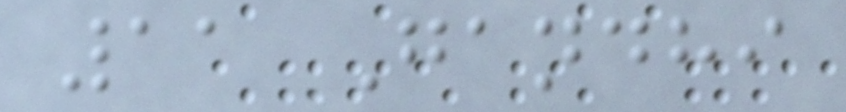11 Gandhi
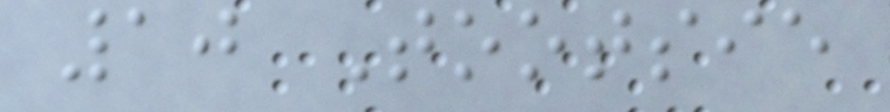10 Tootsie
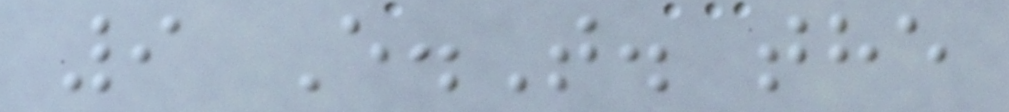9 E.T. the
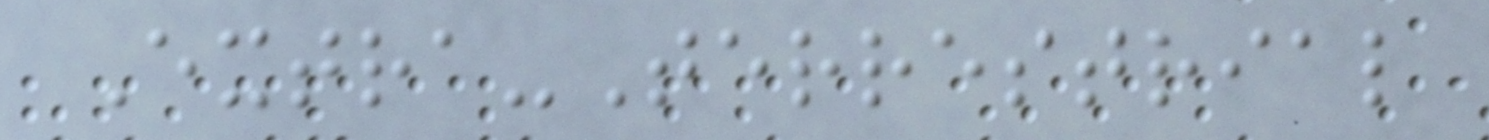Extra-Terrestrial
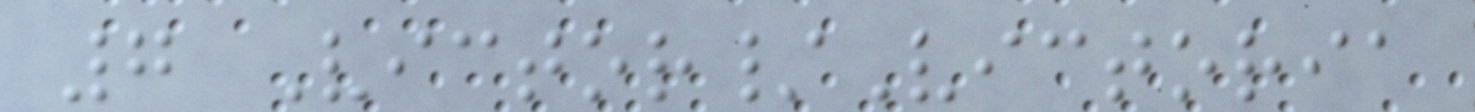7 Victor/Victoria
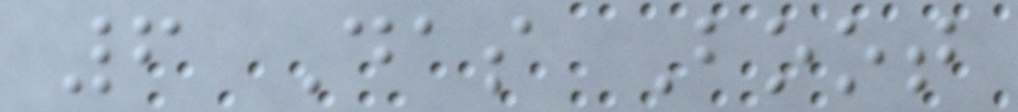6 Das Boot
